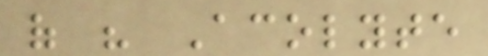of his Acolyte
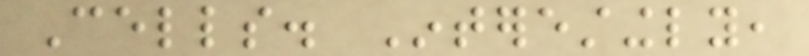Cells. Interestingly,
